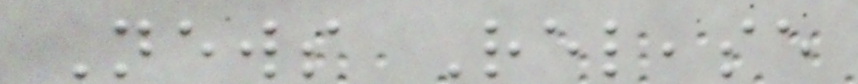News Release
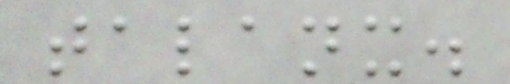talanx.
